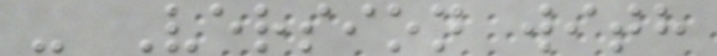- Version with
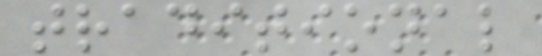traditional
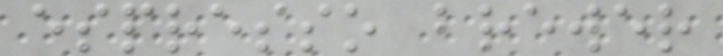espresso brewer
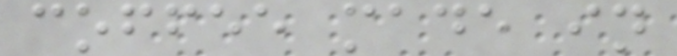coffee made in
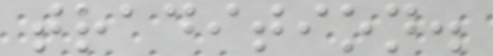tradition.
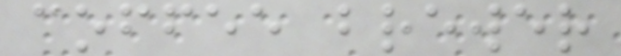coffee brewer
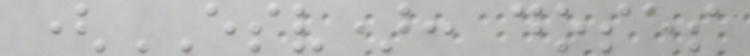(ESV): doses
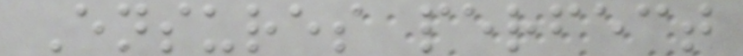Ensures perfect
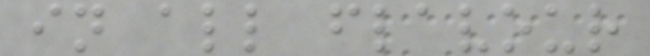in all flavour
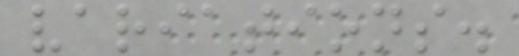variations.
